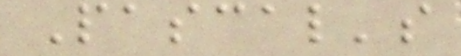Pascal's
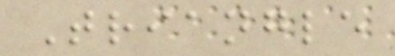Triangle
